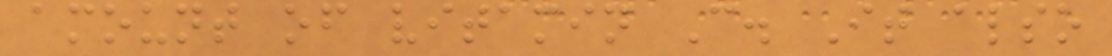amount of vitamin C. It also
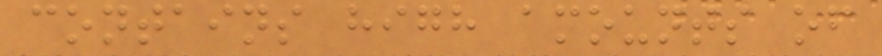contains high amounts of
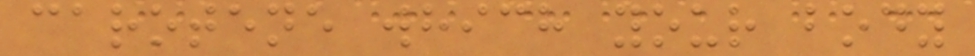carotene which your body
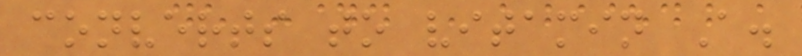converts to vitamin A.
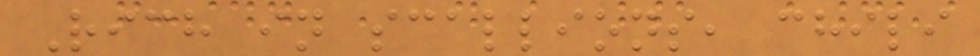Rich in scallions, chili
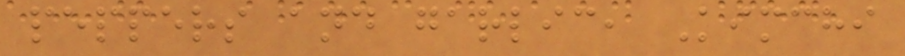peppers and garlic, Kimchi
